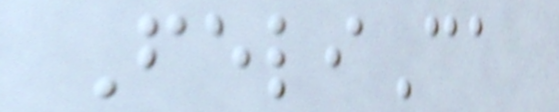FeliCa
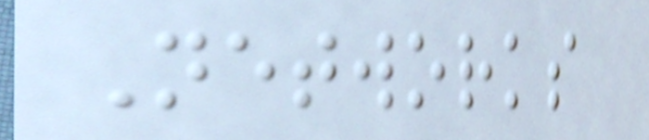Networks
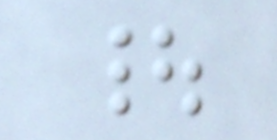|
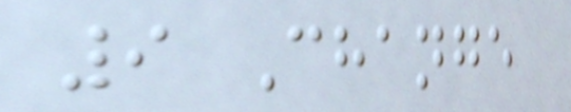9 Change
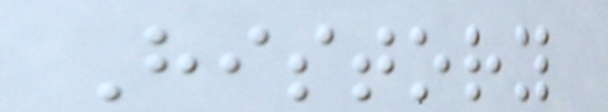History
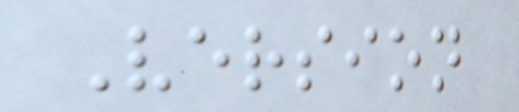Version
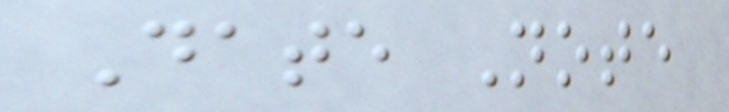Date Note
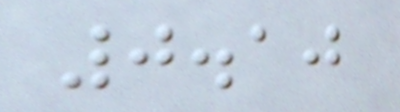0.10
